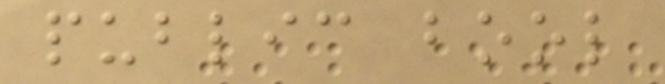public bool
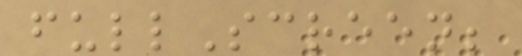fullScreen;
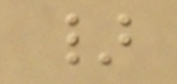}
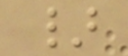}
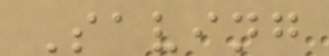Saving
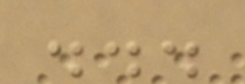...
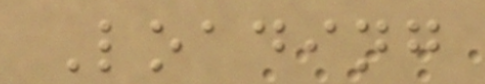Loading
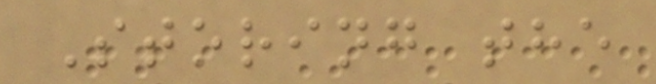Storing the
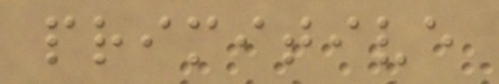primitive
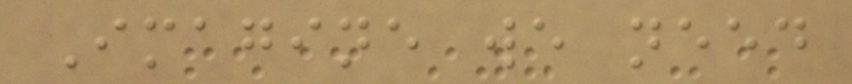Imagine we need
